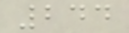244
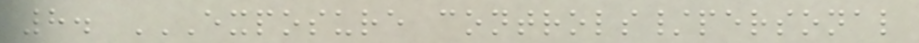8. EXPOSURE CONTROLS/PERSONAL
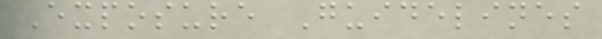Exposure Guidelines
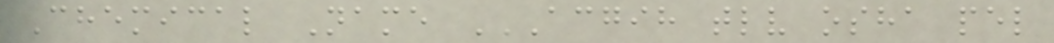Chemical Name ACGIH TLV OSHA PEL
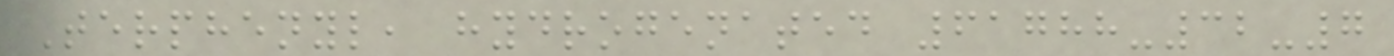Terphenyl, hydrogenated 61788-32-7
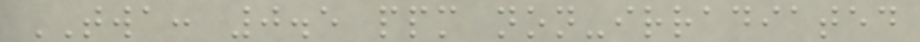TWA: 0.5 ppm non-irradiated
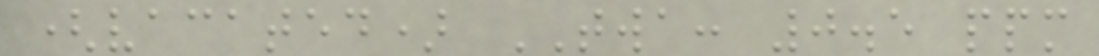(vacated) TWA: 0.5 ppm
